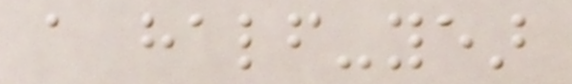a half-year
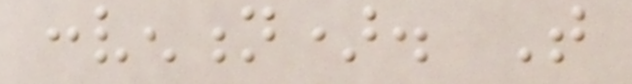convention). That
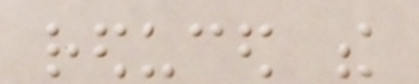reduced the
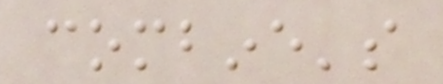combine's
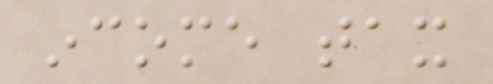income tax
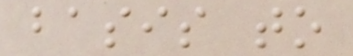basis to
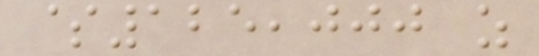$125,000 as
